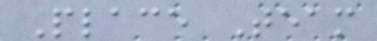Place Team
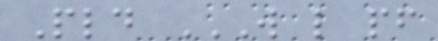Pld W L PF
